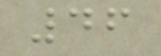46
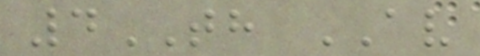4TH AV
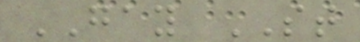GAY ST
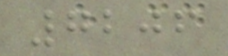7206
